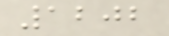1202
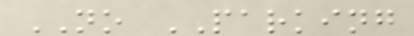NO PARKING
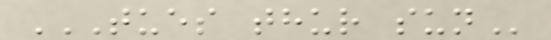TUES THUR SUN
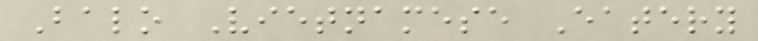Balo Vietnamese Eatery
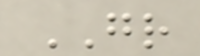GR
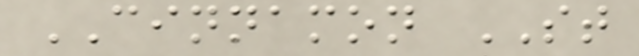CINNAMON ST
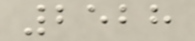2528
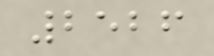2526
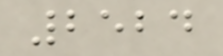2524
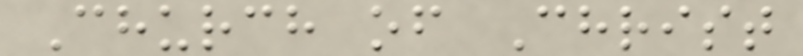Church of Christ
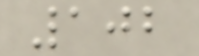102
